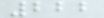222
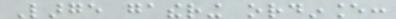Large gathering ordinance:
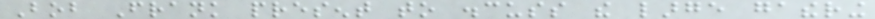Bob Frank present to discuss the large gathering
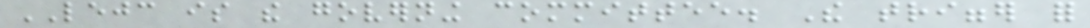LEJC is the governing committee. The trigger for
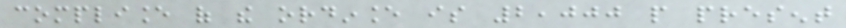compliance of the ordinance is 2,000 people present
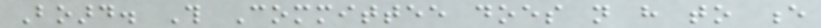Board. This Committee does not have to e
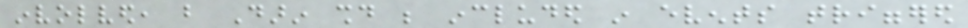involved, but Darin should be included in events triggered
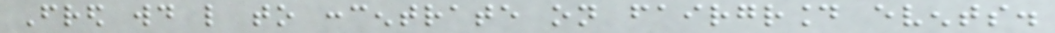Fred would like to concentrate on fairground events.
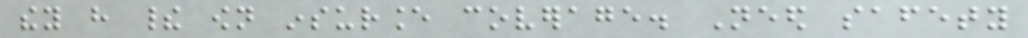they have their own insurance coverage. Need safety
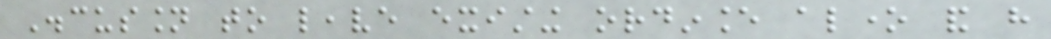Discussion to leave existing ordinance alone and have
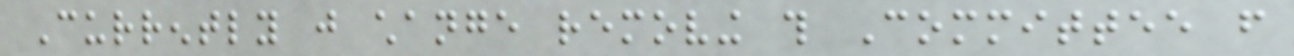Currently just change removing this Committee from
